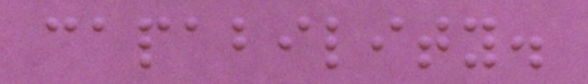capability.
